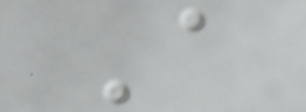A
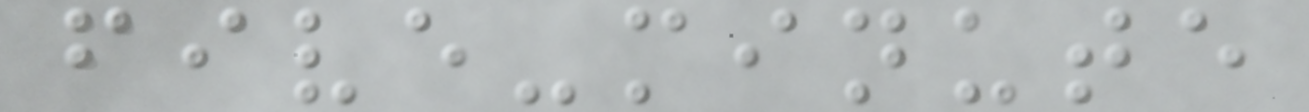five-minute
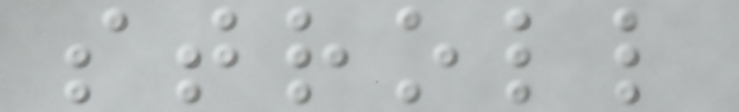stroll
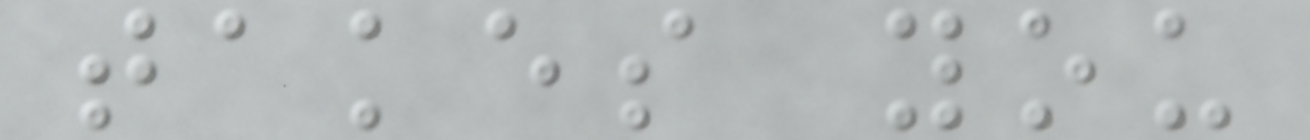takes you
